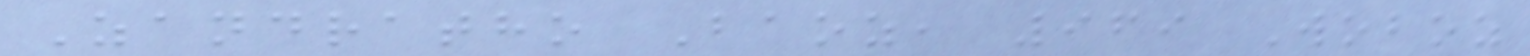Zandratho Baoz, 969 Woboz
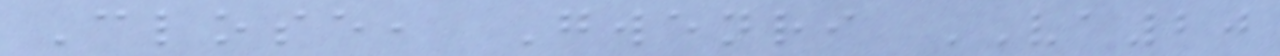Close, Gwenri VA20
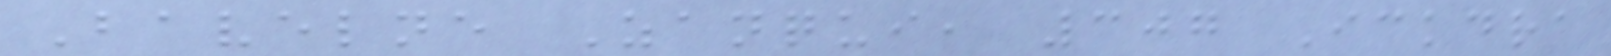Bavelne Zanqui, 307 Ickdra
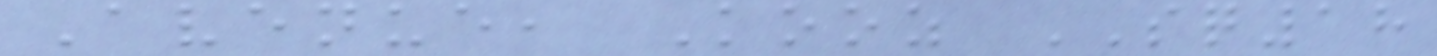Avenue, Kooz SQ18
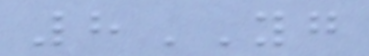8YG
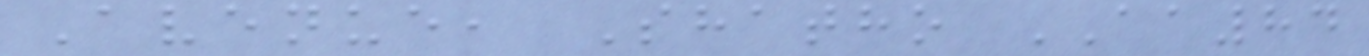Avenue, Shatho AA84
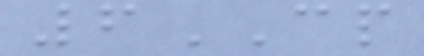6CP
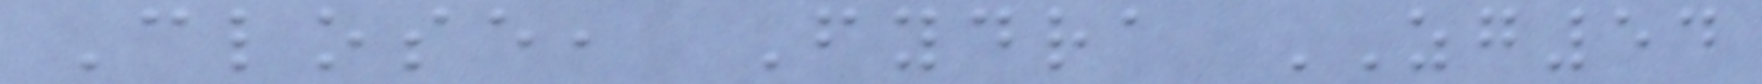Close, Fydra ZG54
